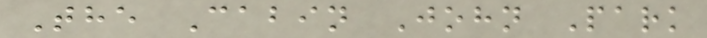The Cabin John Park
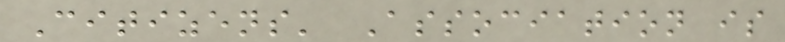Citizens' Association is
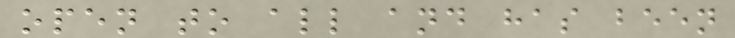open to all and has been
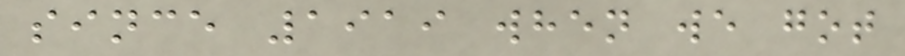since 1919 when we got
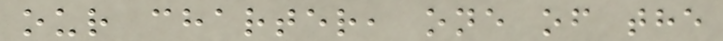our charter, one of the
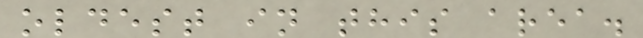oldest in this area.
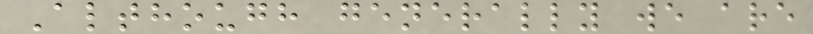Although generally we are
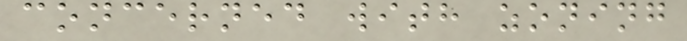concerned with zoning
